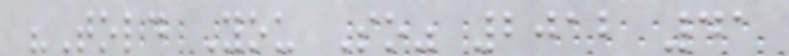"Told You So" 2012 41
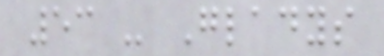53 - Gladys
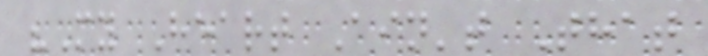"My Heart Ain't That
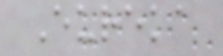Eureka
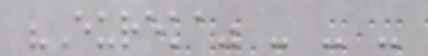"Eureka" - - -
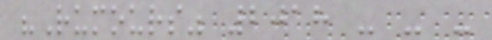"Rumours" 2018 - - -
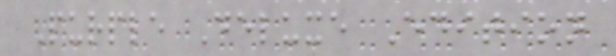Purple Deluxe Edition
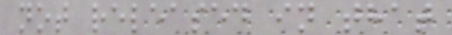not released in that
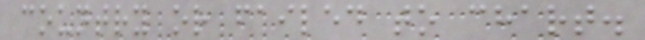country or failed to chart.
